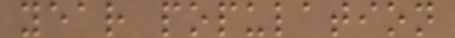year population
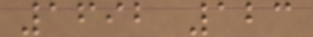1692 123
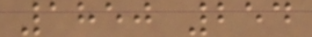1850 254
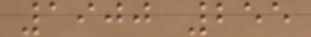1900 255
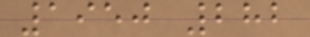1950 282
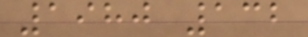1980 132
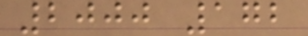2000 172
